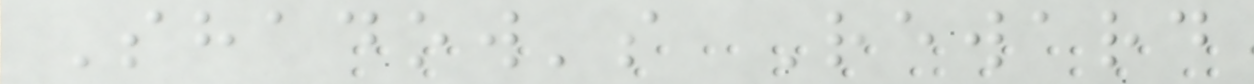Shadow's Reward
